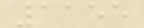1155
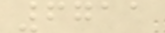6711
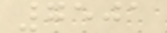7501
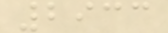2933
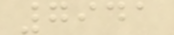7941
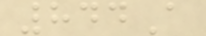844A
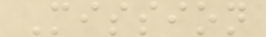Mission
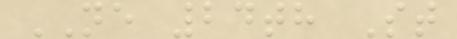NE 24th St
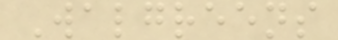Walgreens
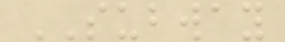SUBWAY
